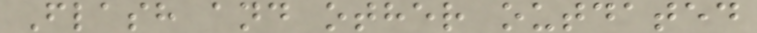Flash and other outdated
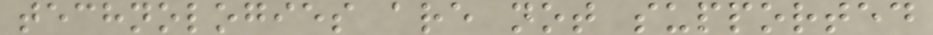technologies are not supported
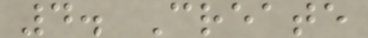4. Create
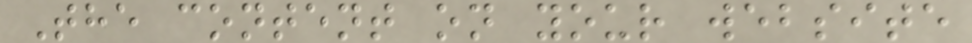The content on your website
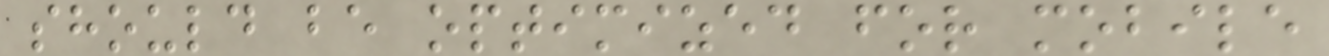should be optimized for mobile
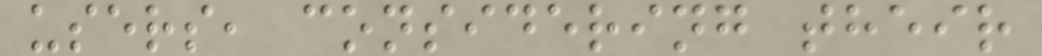users, considering their
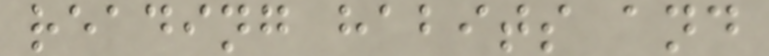reading habits and
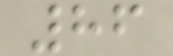86
